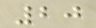20
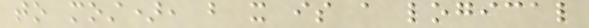to most), but it is a logical
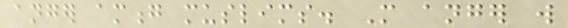anger among muslims. More anger will
